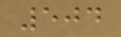504
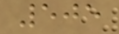505
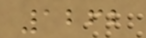1262
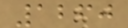1260
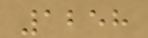1258
